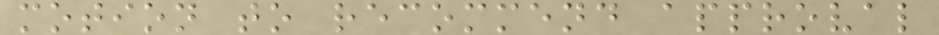motion to recommend approval
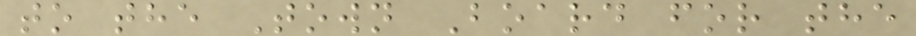to the Town Board for the
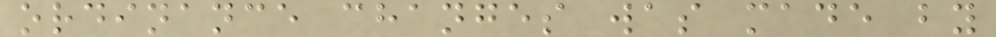ordinance changes was made by
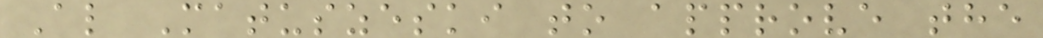Al Matuszeski to approve the
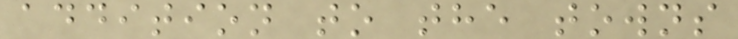addition to the towns
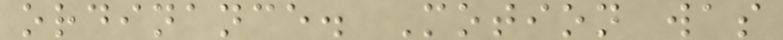ordinance. Motion was
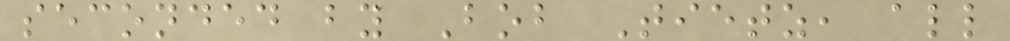seconded by Bob Tietz, all
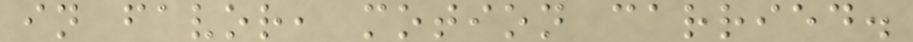in favor, motion carried.
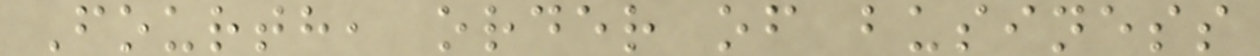Fourth, order of business
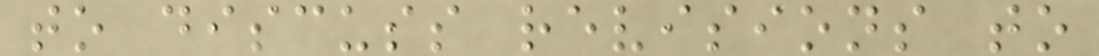to discuss revisions to
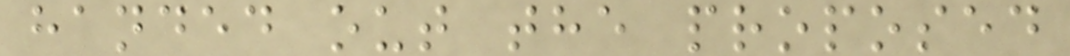handed out the proposed
